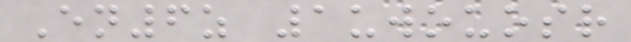En6z 1uwouosr
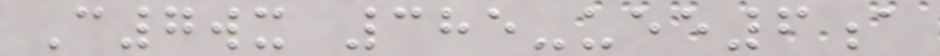C7wx 385-uee6a
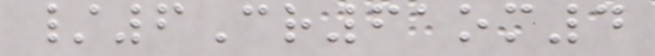/6Cr61om4
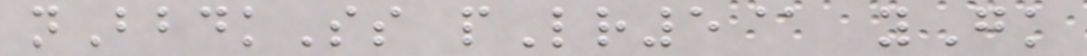nBbdkSs pLr5@ yGk
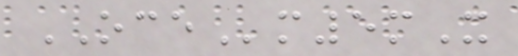OCEm5mX
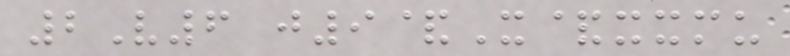2V6 j9&X&xxmu
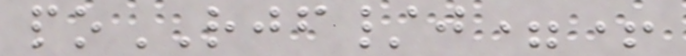poRJF/j=+
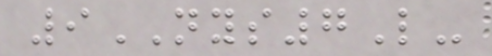9NYS7L-
